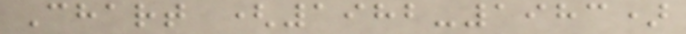Chart (1982-1983)
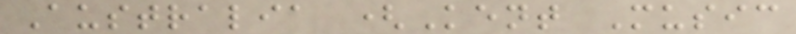Australia (Kent Music
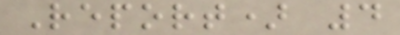Report) 4
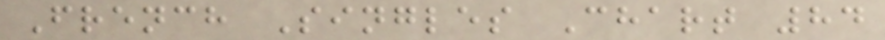French Singles Chart 84
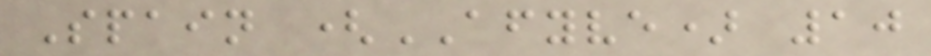Spain (AFYVE) 10
